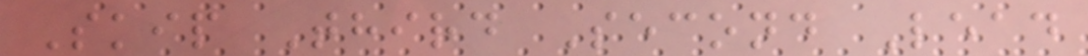Skip Third Second Lead
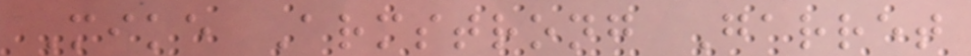Mike Armstrong Garret
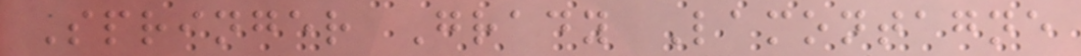Springer Grady Lamontagne
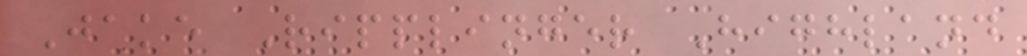Jake Ripplinger Highland
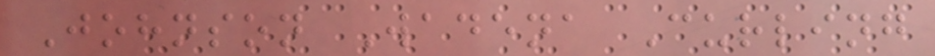Johnson Wadena Curling
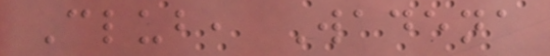Club, Wadena
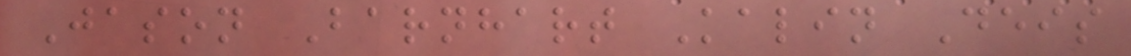Jason Barnhart Kalin Deis
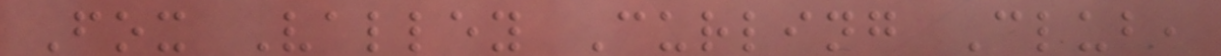Fox Valley Curling Club,
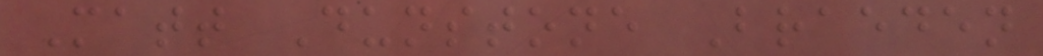Matt Dunstone Braeden
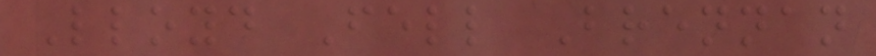Lloyd Fell Brennan
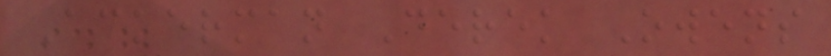Ackerman Derek Owens
